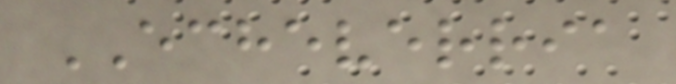ECHEVERRIA
